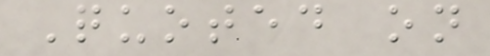Quoted on
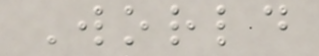World
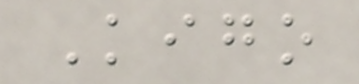Kigo
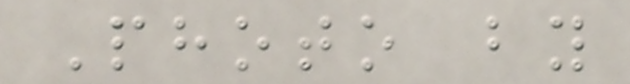Photo by
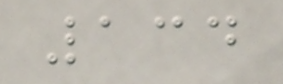134
